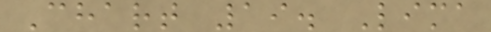Chart 19. Lima
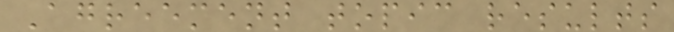Agreement topic results
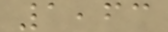1,63
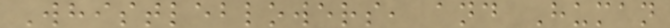Whistleblowers, and Human
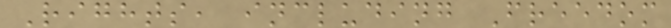Rights, including Freedom
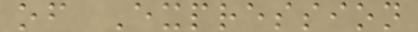of Expression
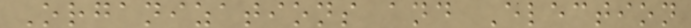Organizations and Election
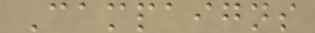Campaigns
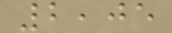2,05
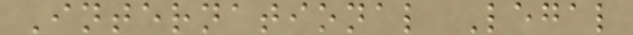International Legal
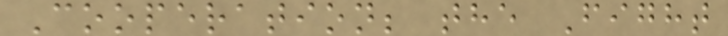Cooperation; the Fight
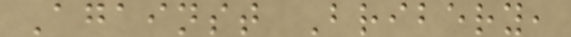Against Bribery,
